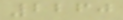2260
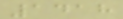1418
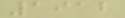1912
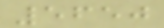5650
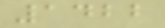1422
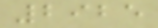2925
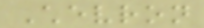Chevron
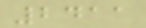2411
